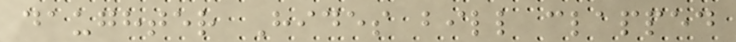daughter Hides bill clapped
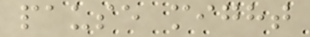pause might
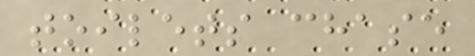toilets chase
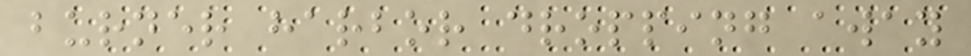burner harbor dropping away
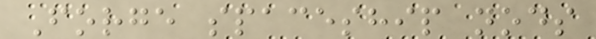Forge spaceship nods
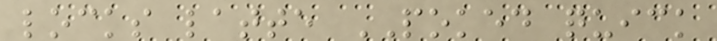locks latte POKED quick
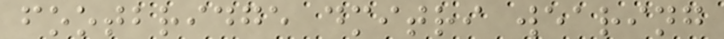footbridge dmitri wearing
